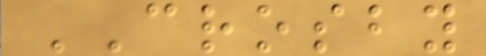CROSBY
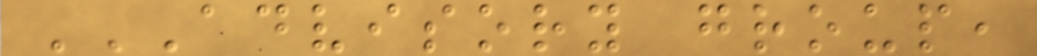ADVISORY GROUP,
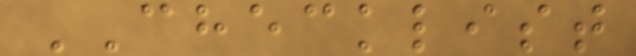CHECKLIST
